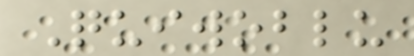Quiwoblu
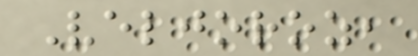Veljoroz,
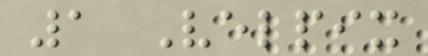1 Velpix
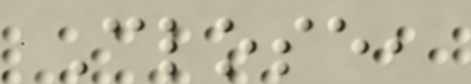Close,
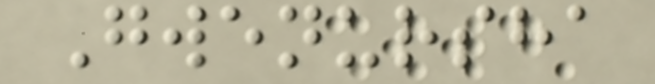Gwenursha
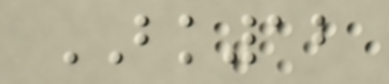BK12
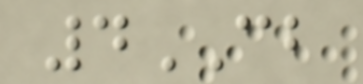4CB
